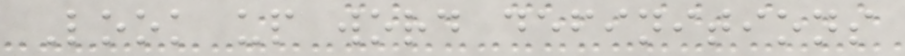Look up word definitions
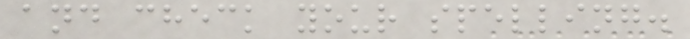and check your spelling.
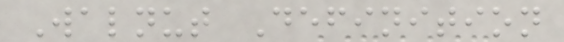Walnut Definition
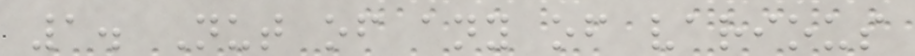1. Nut of any of various
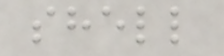shell
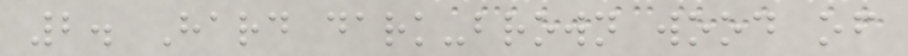2. Hard dark-brown wood of
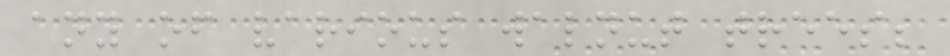any of various walnut trees;
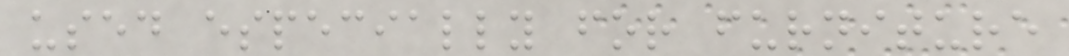used especially for furniture
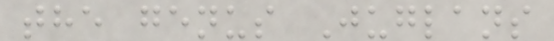the genus Juglans
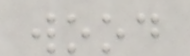wood
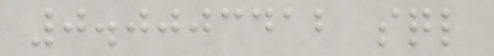0.0003412 sql
